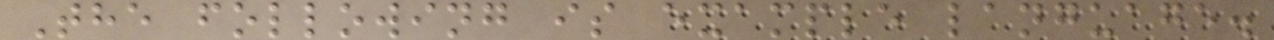The following is example language.
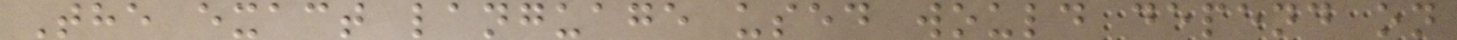The exact language used would depend on
